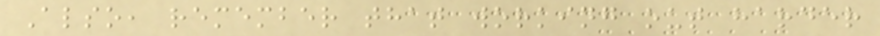Also, remember that working out harder
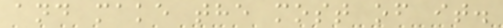and make the most of it.
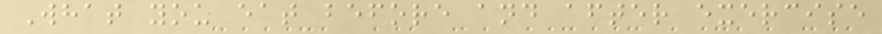What you eat before and after exercise
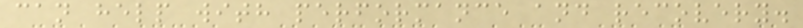can help with performance and recovery.
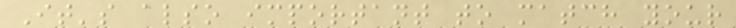It's also important to match your
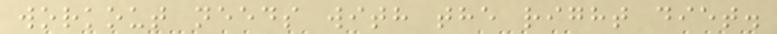workout needs with the right diet.
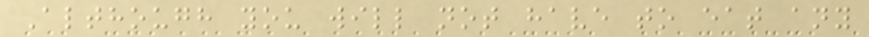Although you will not have to eat any
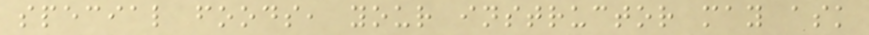special foods, your instructor may ask
